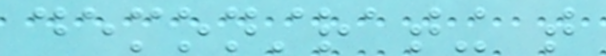demonstrating that
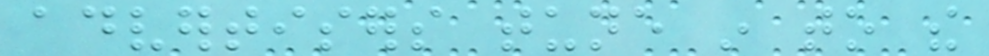advertisers tune in to the
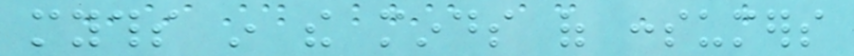myths in the minds of consumers
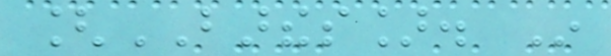[BARTHES]. In
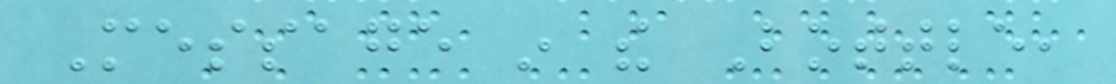Message in the Bottle,
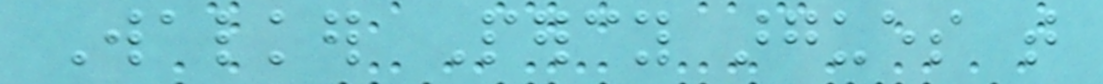Walker Percy argues that
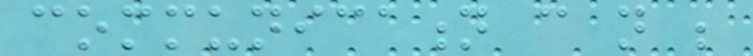communication can not be
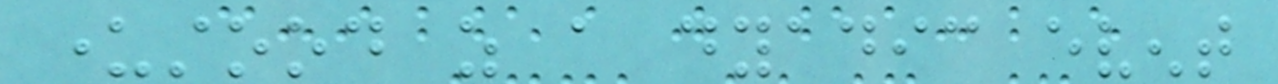understood as a dyadic event
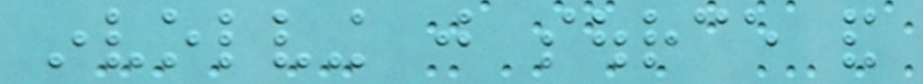involving just source and
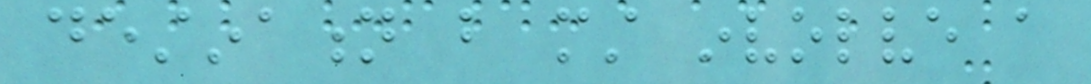destination but must involve a
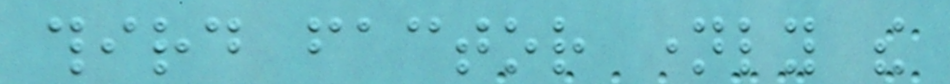third factor namely the
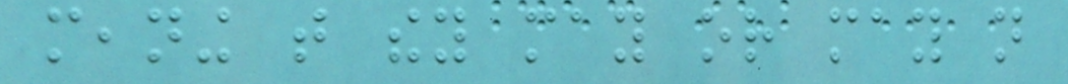meaning that they may or may not
